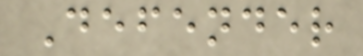Defender
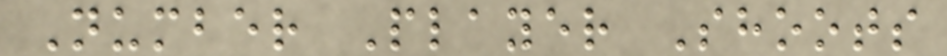Number Player Shoots
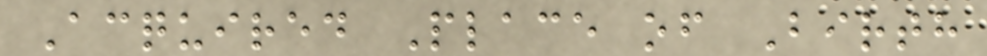Acquired Place of Birth
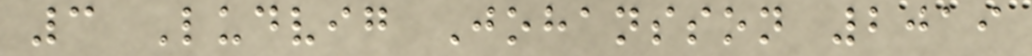3 Ludvig Johansson 2019
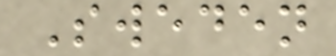Sweden
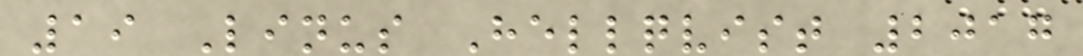19 Linus Hellqvist 2017
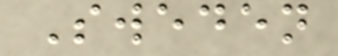Sweden
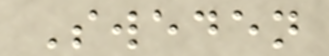Sweden
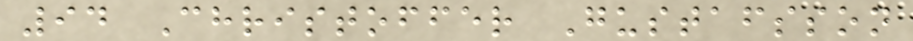94 Christoffer Gustafsson
